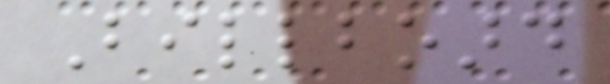Billboard
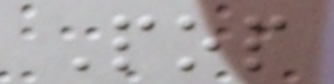Pop
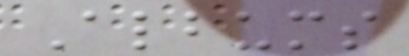Albums
